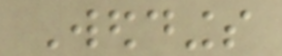Weddings
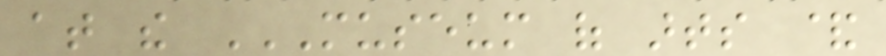at the MUSEUM OF ARTS &
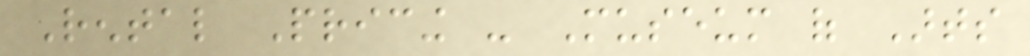Rental Pricing - Museum of Arts
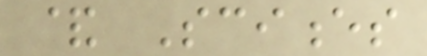& Sciences
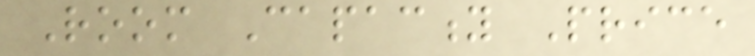Room Capacity Price
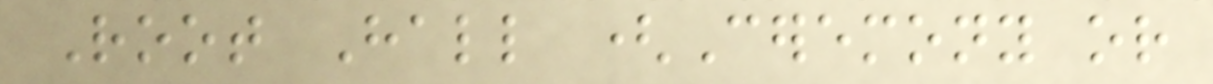Root Hall (Ceremony or
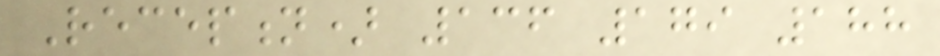Reception) 136 179 188
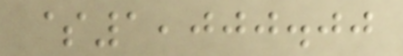$1,000.00
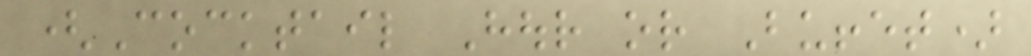(Cocktail Hour or Buffet)
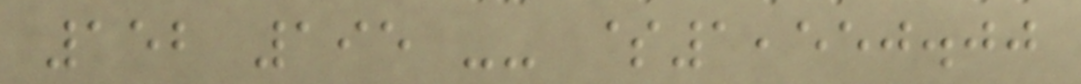152 195 -- $1,550.00
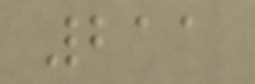211
